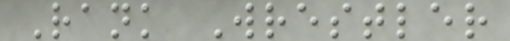Rank Wrestler
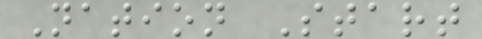Nation Start
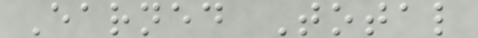Earned Total
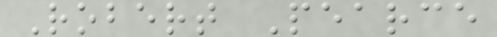Robert Pearce
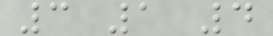3 1 4
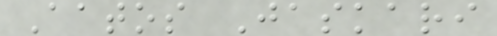Aatos Jaskari
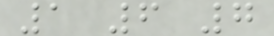1 6 7
